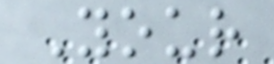Your
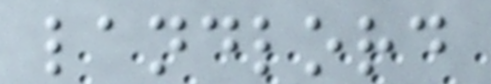landlord
